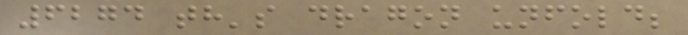6274 th's dragon unfold;
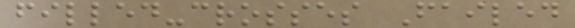filled-crosses Failed
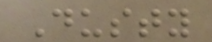Dusty
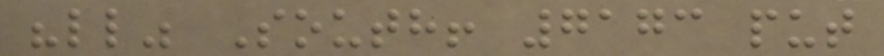"ll" South! 7173 put
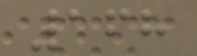168
